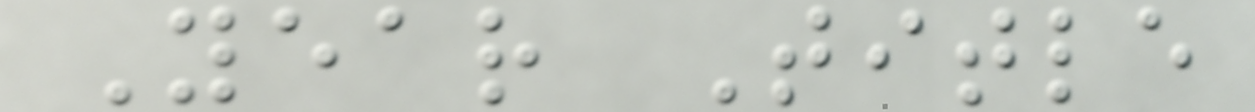Year Title
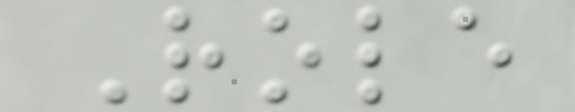Role
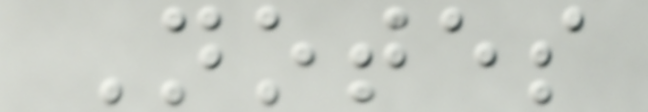Notes
